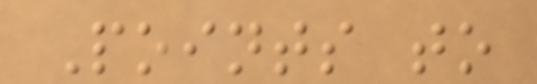Points to
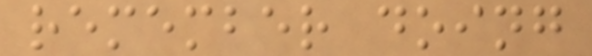remember doing
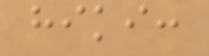hiki:
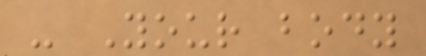- Your body
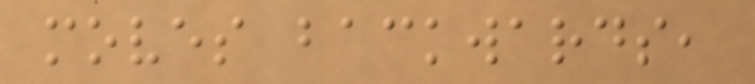moves backwards,
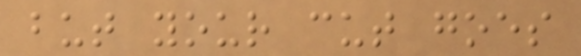but your cut goes
